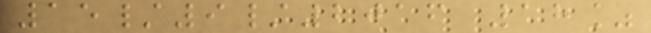15/9/2016 18%
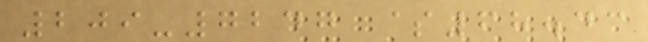209-7247 $68.43
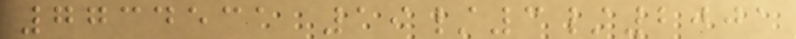7734531 19/3/2001
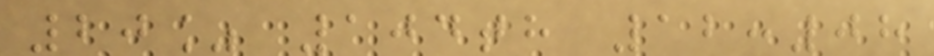20% 104th 12:08
